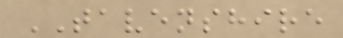TAVENSHIRE
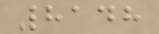8148
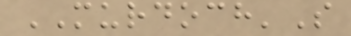MURDOCH'S
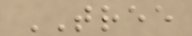TREE
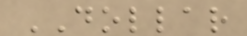DOLLAR
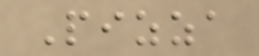Pizza
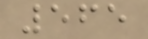565
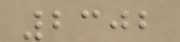2302
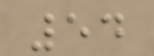54
